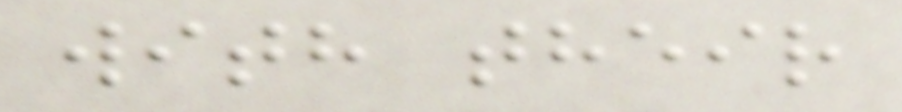with their
